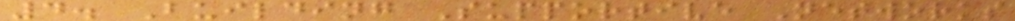4. Building Supportive Networks
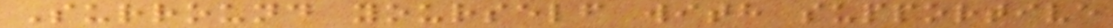Surround yourself with supportive
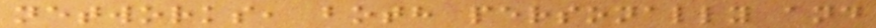networks, both personally and
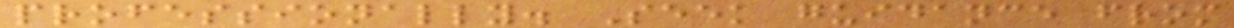professionally. Seek guidance from
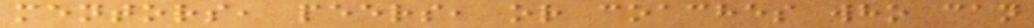mentors, peers, or coaches who can
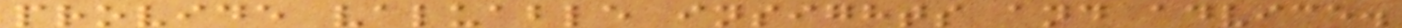provide valuable insights and advice.
